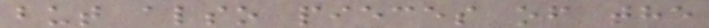but also pieces of the
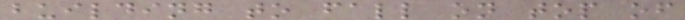building to fall on top of
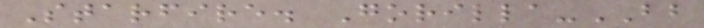Starfire. Gorilla-BB
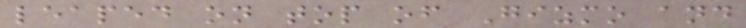leaped on top of Gizmo and
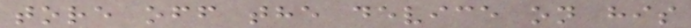tore off the device on his
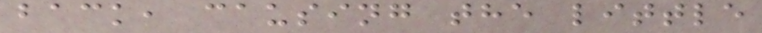back, causing the little
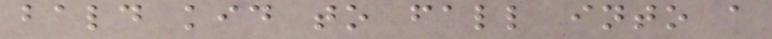bald kid to fall into a
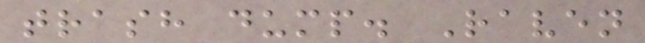trash dump. Raven
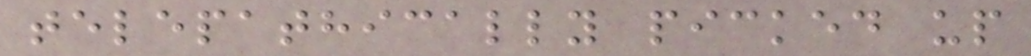telepathically picked up
